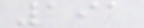191
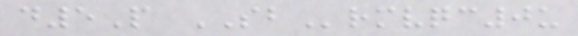d5P SBrmvqc0u
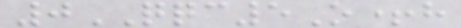0QQC5O+h
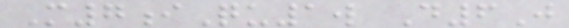M7iQu1w D6J
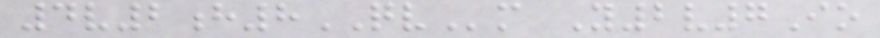4v2h8QVm Y2v7Io
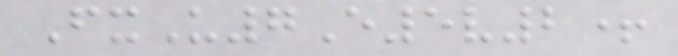FxU7E5v2+
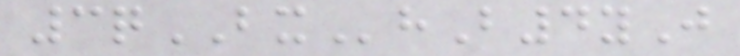3qBXhB4yJ
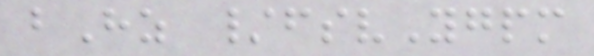bHz /fsvYgpm
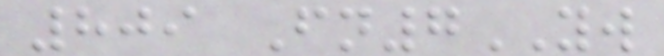809 Fn7YW
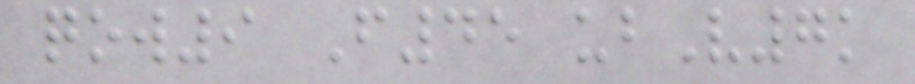qow9 F45 ubV7k
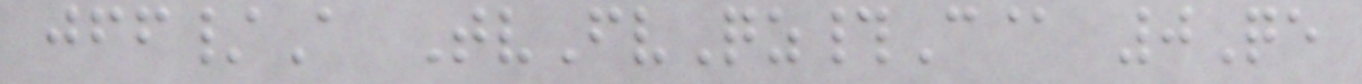jff/A TvFvQz#C@ 0Qe
